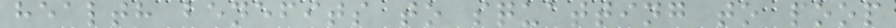health benefits to squatting to poop
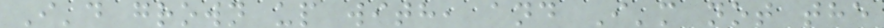I'd grown up with, and I'm not the
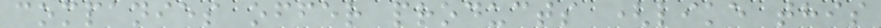companies offer products (like this
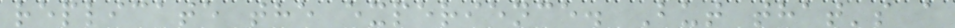replicate the experience. But that's a
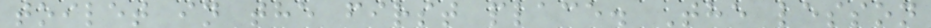toilet in the first place. The lesson
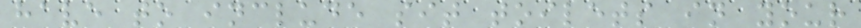have to include sit toilets in your
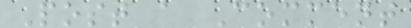Post a Comment
